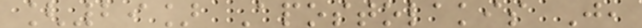[29] Apostolakis J,
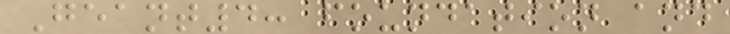Geant4: foundation and
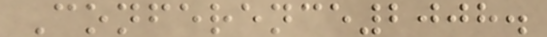Conference2008.
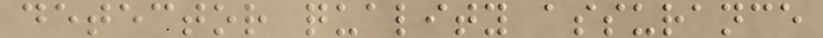detector quality assurance
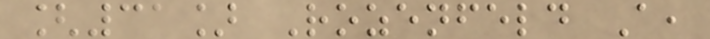[31] Rozenfeld A,
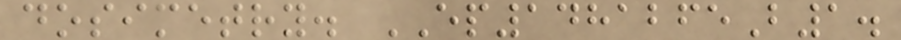dosimetry. EP1481265B1.
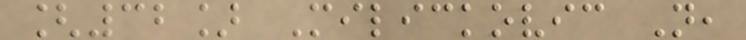[32] Milickovic N,
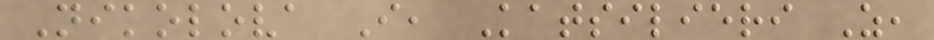Nikolova I, Katsilieri Z,
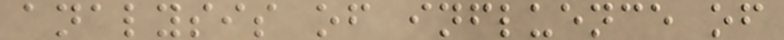analysis of influence of
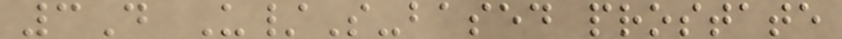3D U/S-based prostate
